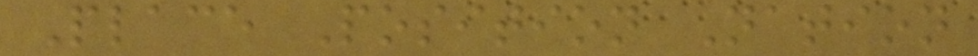Place Position Nation
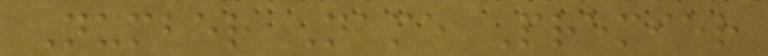Number Name Premier
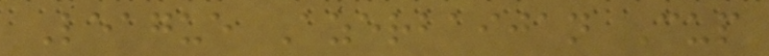League Azerbaijan Cup
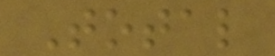Total
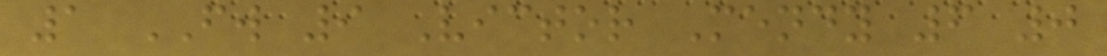1 FW 9 Victor Mendy 6 0
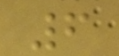6
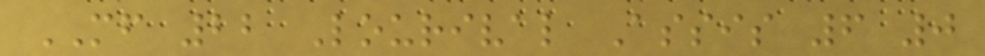MF 22 Lourival Assis 6 0
